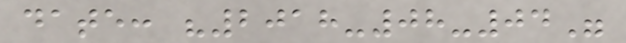date: "2018-08-04"
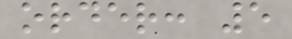order: 5
